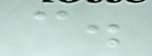c.
